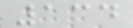134
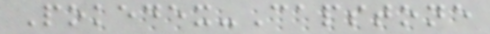Pokedex-Capstone
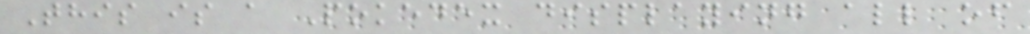This is a Pokedex displaying all of
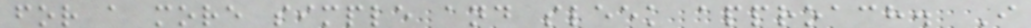for a more simple and sleek approach. I
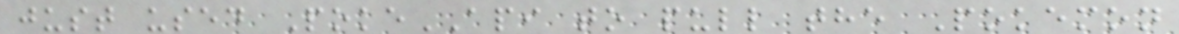just used PokeAPI to pull the Pokemon
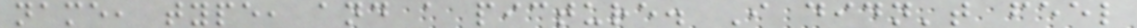name, type, and a picture. I didn't feel
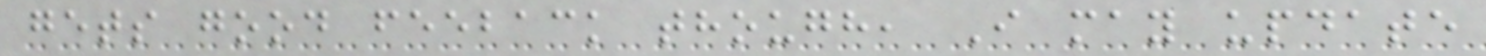gets good feeback though, I may update
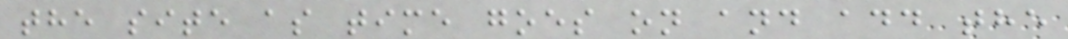the site as time goes on and add the
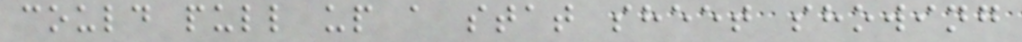could pull up a stat sheet showing
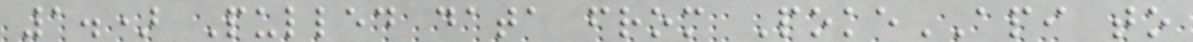1.) Pulled data from PokeAPI to
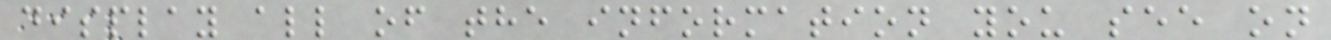display all of the information you see on
